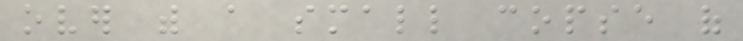over with a small copse of
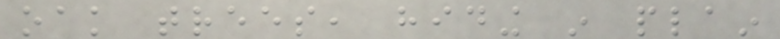oak trees, hiding in plain
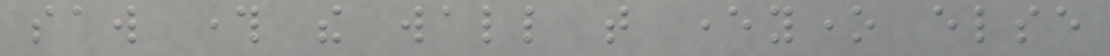saw through the wall that everyone else
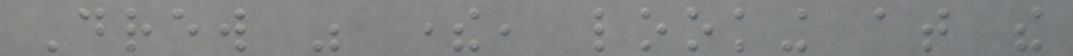Drew was there, looking at the
